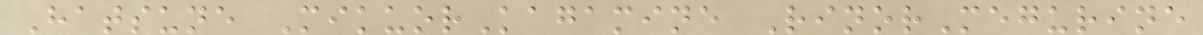Hatsune MikuorKagamine RinorMegurine
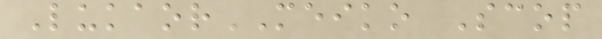LukaorMEIKO Scop
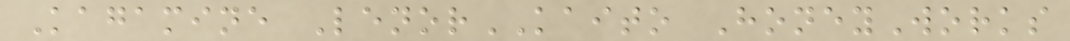Kagamine LenorKAITO HoneyWorks
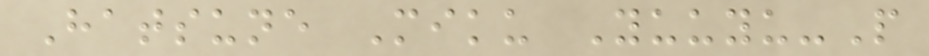Hatsune Miku Yuuyu-P
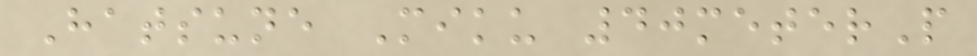Hatsune Miku 40meterP
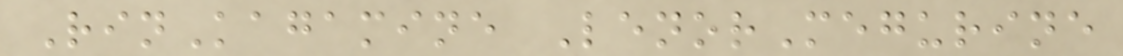RinKagamine LenorMegurine
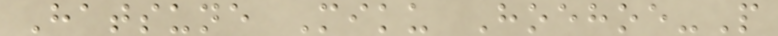Hatsune Miku Hoehoe-P
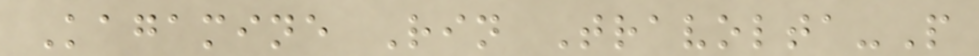Kagamine Rin Travolta-P
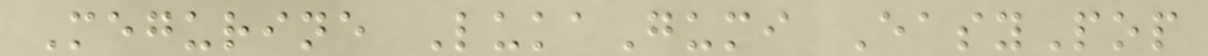Megurine LukaGumi EasyPop
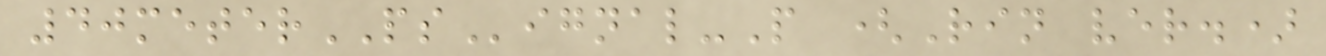40meterPSignal-P (Rin ver.)
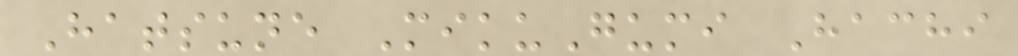Hatsune MikuGumi Hachi
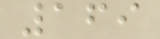169
